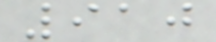910
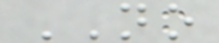NO
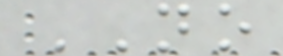NO
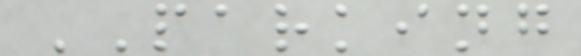PARKING
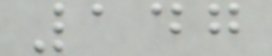147
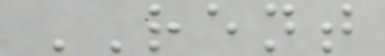RENT
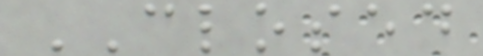CLOSED
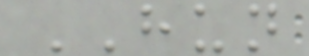HUN
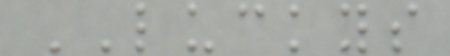LUCKYS
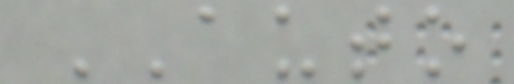AUTO
